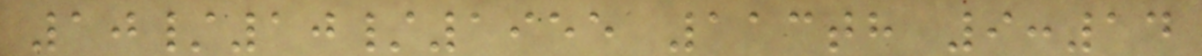10/10/1955 113th 9:14
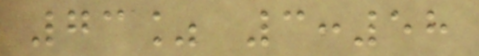73% 3:58
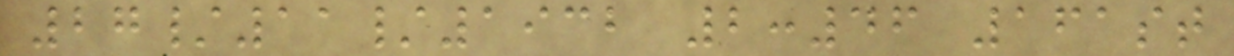27/11/1932 2:46 161st
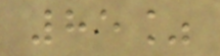85%
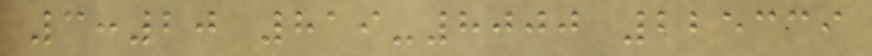3:20 819-8000 225339
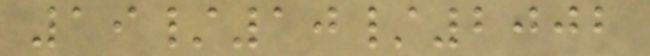19/10/2002
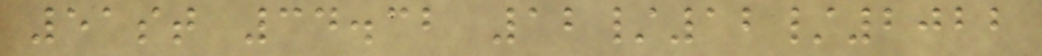51st 34.32 12/12/2022
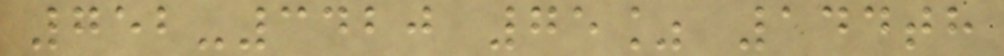752-3420 75% 144th
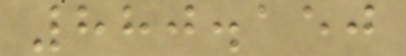880.150
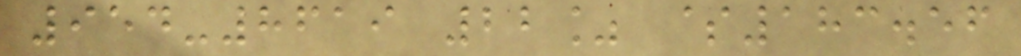954-8619 22% $183.56
